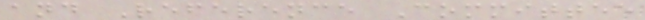and Reference Committee
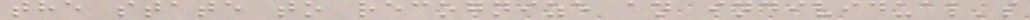the state to recognize an individual's
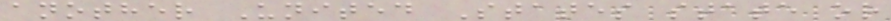another United States state or
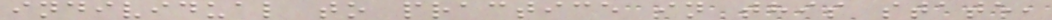individual to practice in this state,
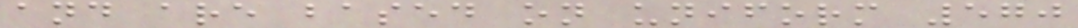and are based on uniform 570
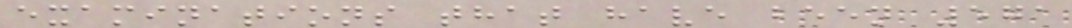examinations that have been 571
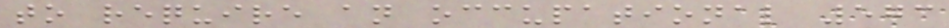to require an occupational 573
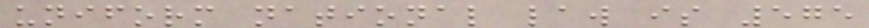uniform national law is 575
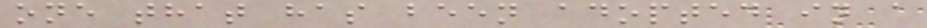one that has been adopted in a
